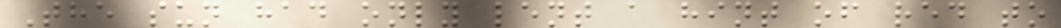The sun had only lent a hint of red to
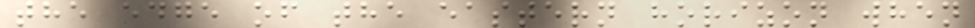the edge of the eastern horizon when
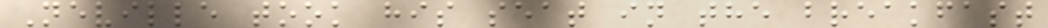Neville took his seat in the breakfast
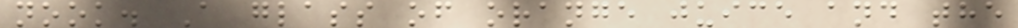nook. A glass of orange juice and the
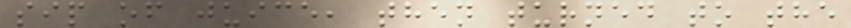sip of juice, then turned to the
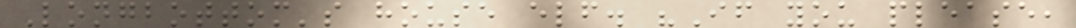Longbottom's house elf. "If you please,
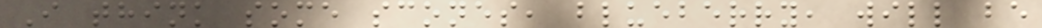I think some scones, blueberry, will be
